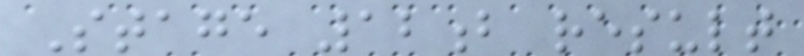Stage 12b result
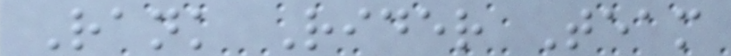Rank Rider Team
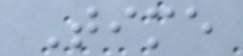Time
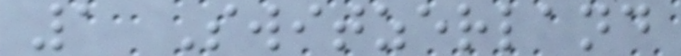1 Switzerland
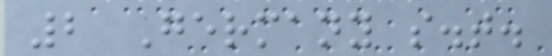2 Germany s.t.
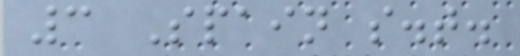3 Spain s.t.
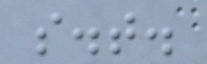s.t.
